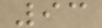93
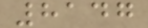8147
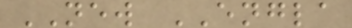NEW ENGLA
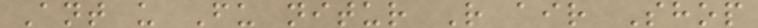Ant u Fu nitur R air Shop
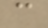c
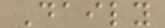Daily
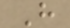H
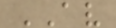AV
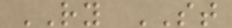RY ST
